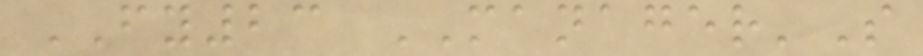FY23 MANAGER'S
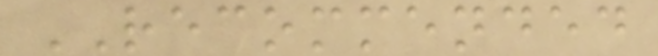RECOMMENDED
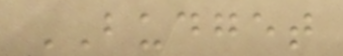BUDGET
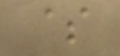$
